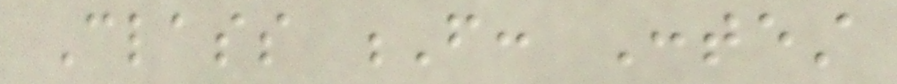Class F: Contest
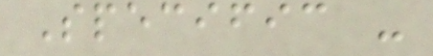Specific -
